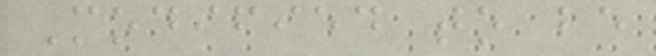Modified to be
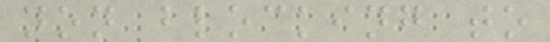non blocking to
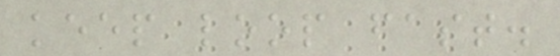keep loop fast.
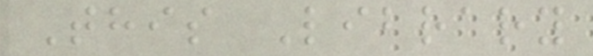This Library
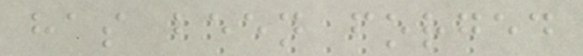has been forged
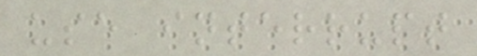use interrupt
